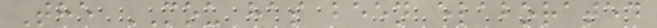The MOU has been elaborated
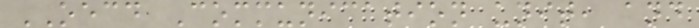OECD Communication unit, and
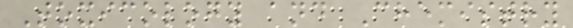Toxicology and Chemistry
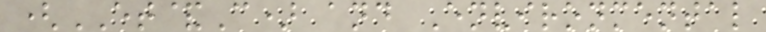(ET&C) and Environmental
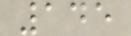145
